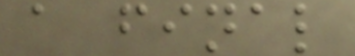a final
